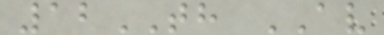12TH AV
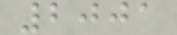2001
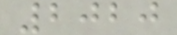2020
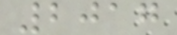2017
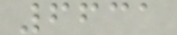6631
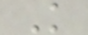K
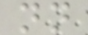nn
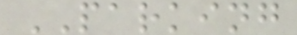PARKING
